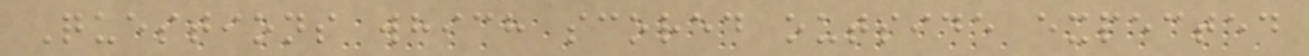Questions which scored outside expected
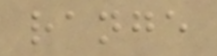range
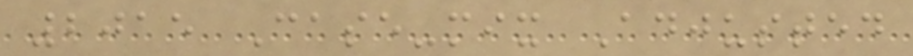2015 Case-mix Adjusted
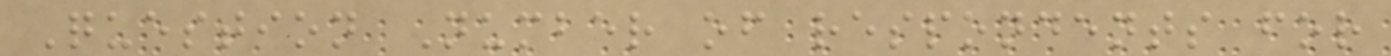Question Number of respondents for
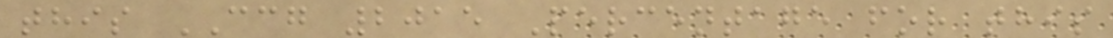this CCG 2015 Percentage for this
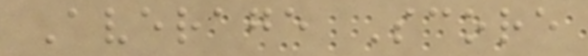Average Score
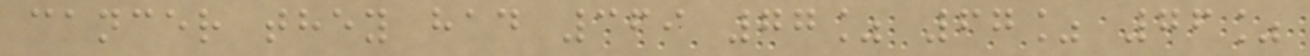cancer they had 369 77% 67% 76%
